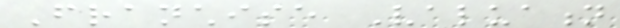Franchise Valuation
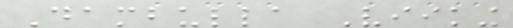Dambulla Viiking
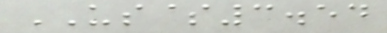US$3.54
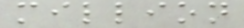million
